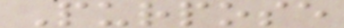Purpose
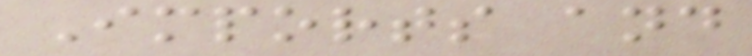Imports and
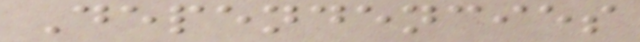Dependencies
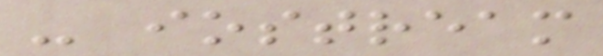- iostream
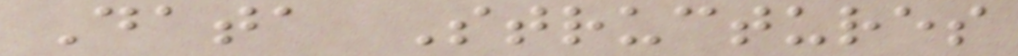Data Structures
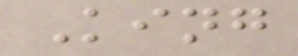King
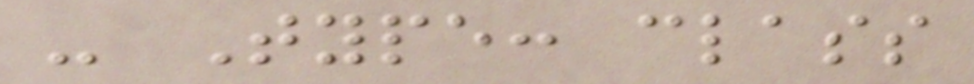- Type: class
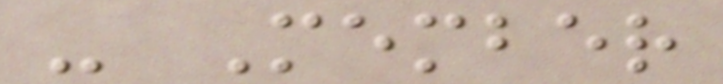- Member
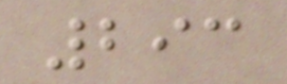293
